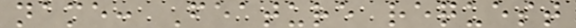name: Feature request
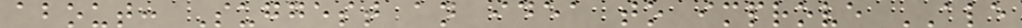about: Suggest an idea to improve ALE
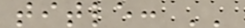title: ''
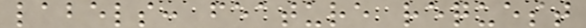labels: feature request
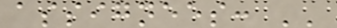assignees: ''
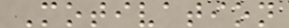Motivation
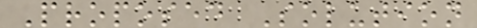Proposed Solution
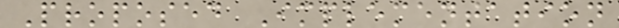Proposed Implementation
